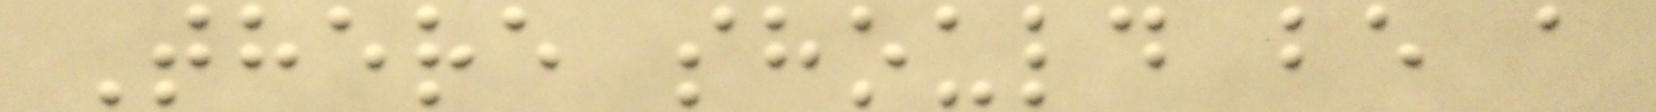There should be a
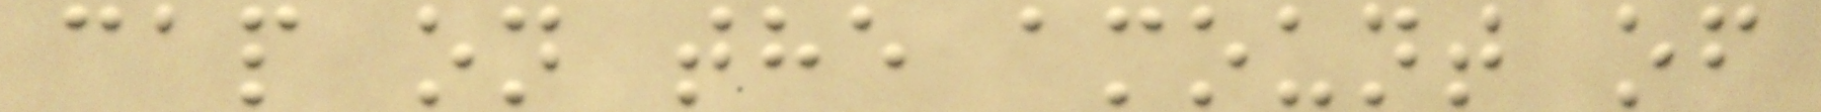cap on the amount of
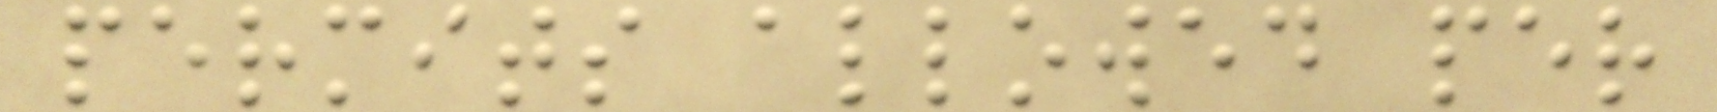permits allowed per
